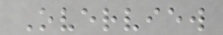Overview
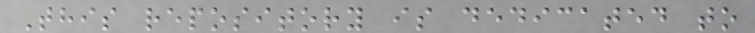This repository is dedicated to
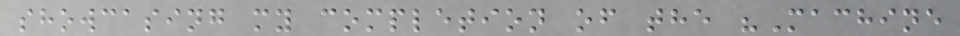showcasing my completion of the "Machine
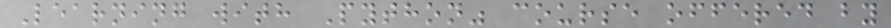Learning with Python" course offered by
